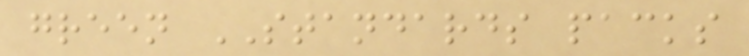green STANDARDS packs
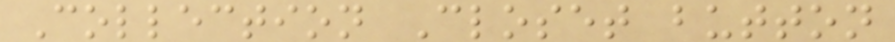Collection Closet button
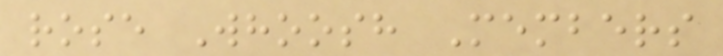rose Whoosh Members
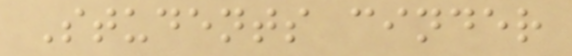Students cinder
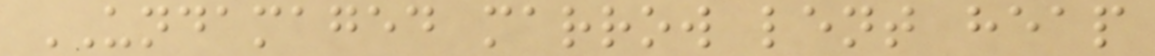UNDAMAGED marrow lent heap
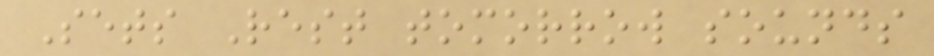Sets Rest tomorrow sounds
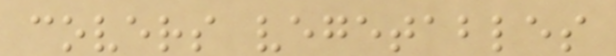covers vegetables
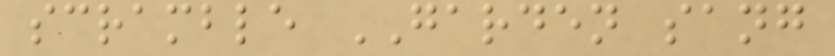scramble GARDEN sang
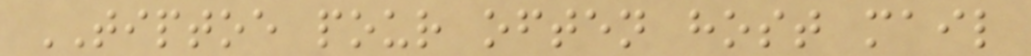TIPTOE pour often host mail
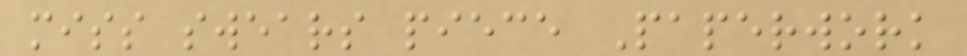miss swears piece Paperwork
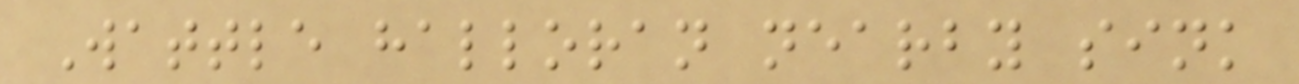Wattle halloran nearby sink
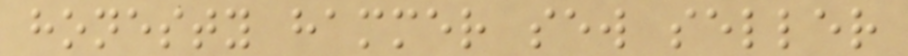honesty hammer sew seller
